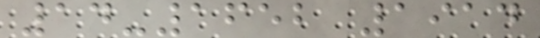14-1652 1914
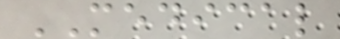MEDICAL
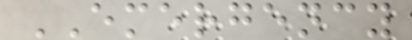EMERGENCY
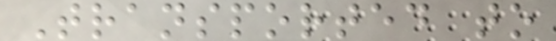Transported to
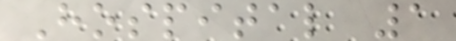Hospital 1
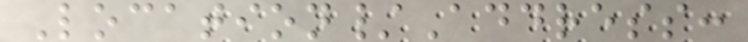Location/Address:
